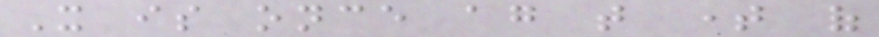It is once again that time of
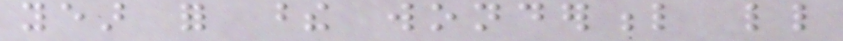year for these wonderful little
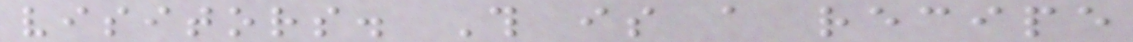visitors. This is a recipe
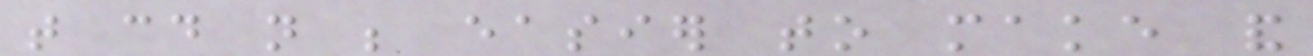that could not be easier to make and
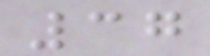37
